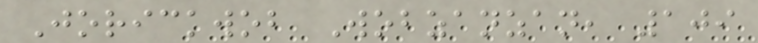Jorickwob Wobzanzan, 109
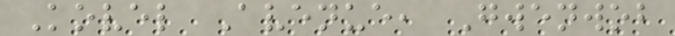Kovel Avenue, Gwenwob
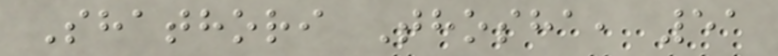Shathori Thosha, 51
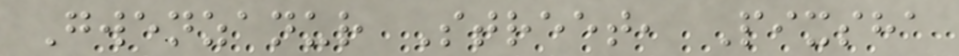Gwenzanur Street, Pixsha
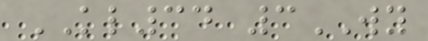KL34 3WY
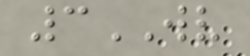3WV
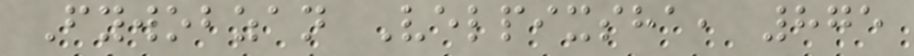Fywobzan Velpixsha, 875
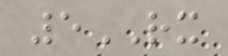5RX
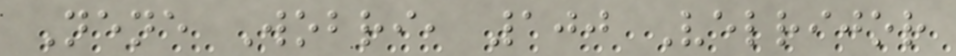Nene Wobri, 100 Velrijor
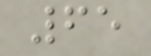65
